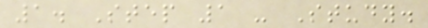1. Step 1 - Study.
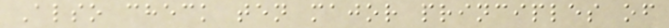Also check ten major principles of
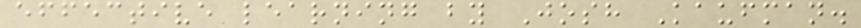effective learning by Josh Kaufman.
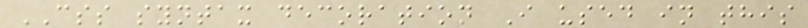CSS syntax decoration I used in this
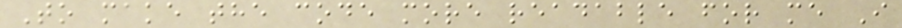To make the code more readable for me I
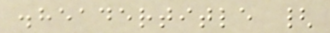.headertitle {
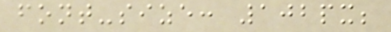font-size: 102px;
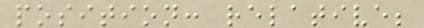position: relative;
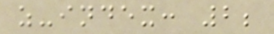z-index: 2;
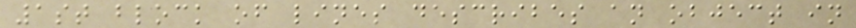1st block of lines describes an object in
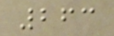263
